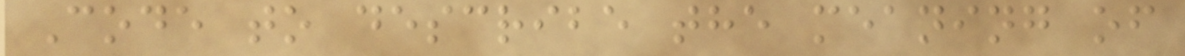Code to describe the meaning of
